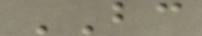BC
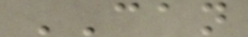CAN
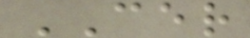CER
